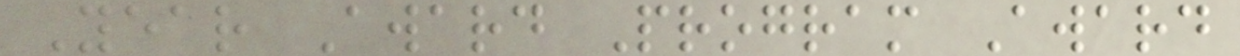Year Award Program Award
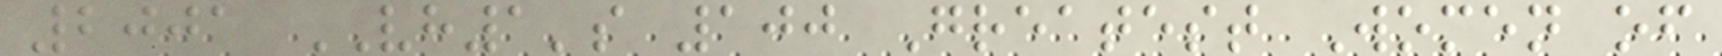2001 VH1's 100 Greatest Women of
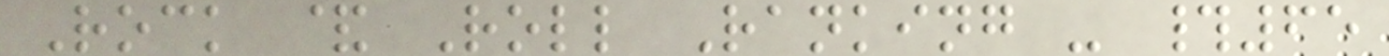Rock & Roll Ranking - #65
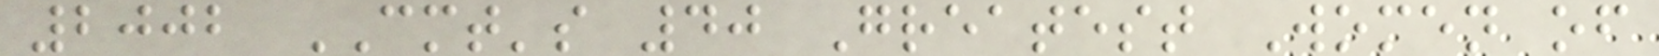2002 CMT's 40 Greatest Women of
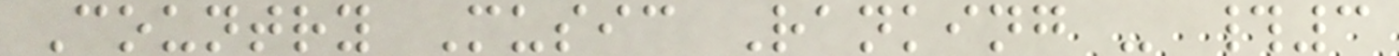Country Music Ranking - #3
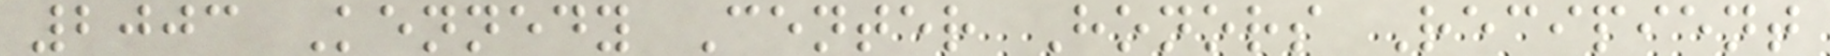2003 Kennedy Center Honors Recipient
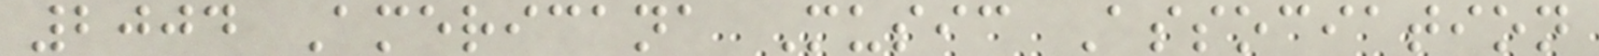2004 Americana Music Association
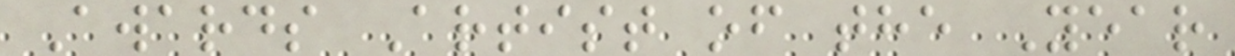Awards Artist of the Year
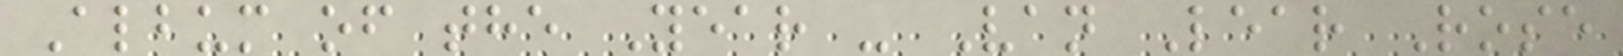Album of the Year - Van Lear Rose
